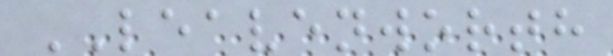LEAVENWORTH
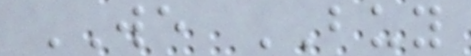WE BUY
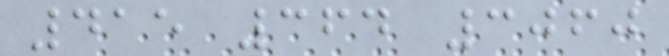415 364 3060
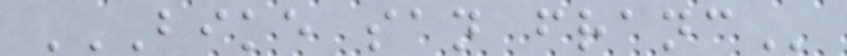BIKE SAN FRANC
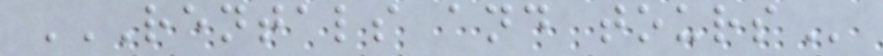RENTALS AND TOURS
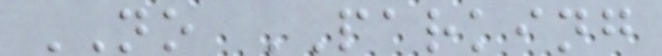NO PARKING
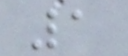1
